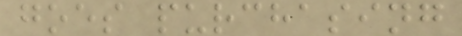goes purchasing
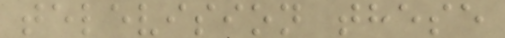television these
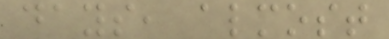days, almost
